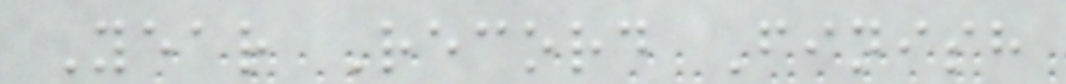Year Record Finish
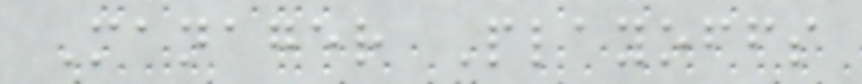Manager Playoffs
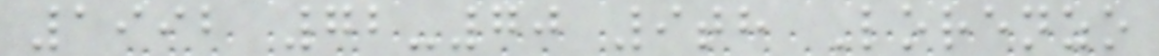1992 72-70 9th Lorenzo
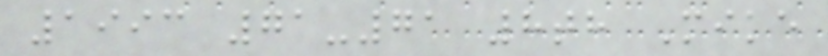1993 71-71 8th Mike
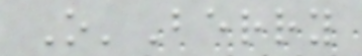O'Berry
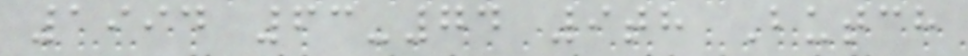1994 63-74 9th Butch
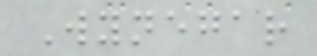Wynegar
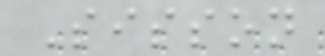Sisson
